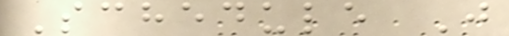Schedule J
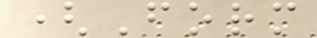(Form
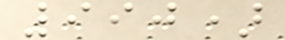990)
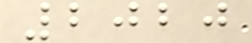2020
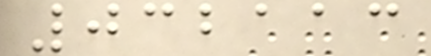032113
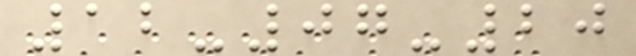12-07-20
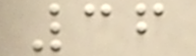36
